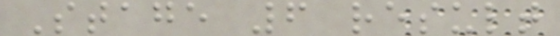Stage 6 result
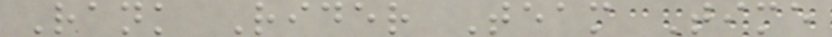Rank Rider Team Time
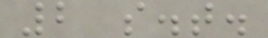2 s.t.
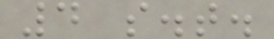4 s.t.
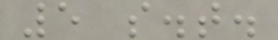5 s.t.
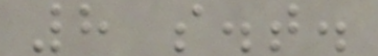8 s.t.
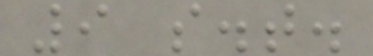9 s.t.
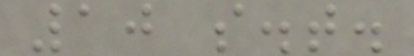10 s.t.
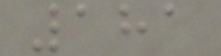181
